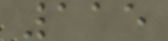115
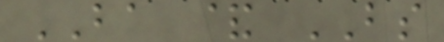BA & BS
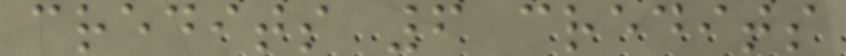credits 6 credits
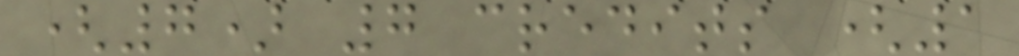(7) 7 credits (1
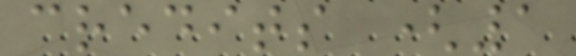credits (1
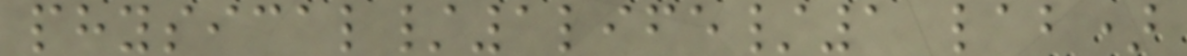physical/1life/1 lab)
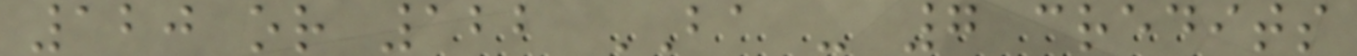120 or 122 BA - 7 credits
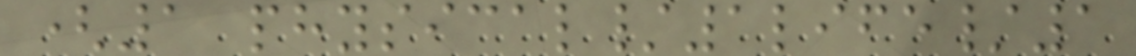(1 physical/1life/1
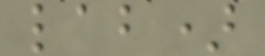lab)
